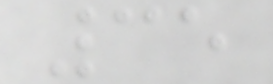35
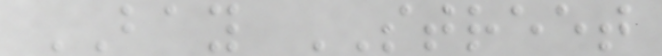BAY STREET
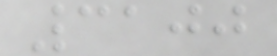3100
